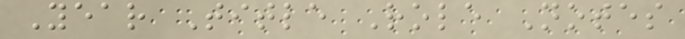Year Title Role Notes
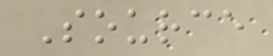Source
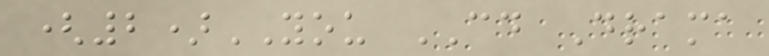(2)YOU CD Drama
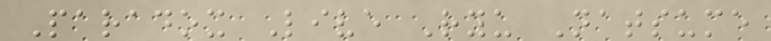Paradox Live Ryu Natsume
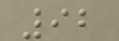92
